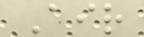Air
